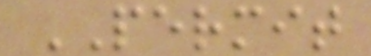PERMIT
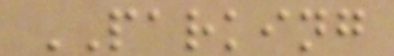PARKING
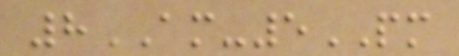8AM-5PM
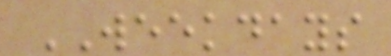WEEKDAYS
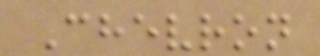Chevron
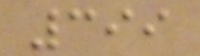399
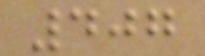407
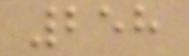258
